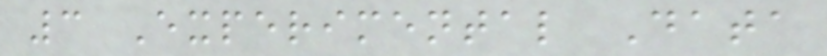3 Experimental Data
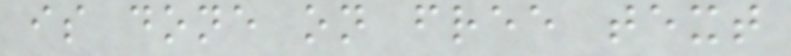is done on free text
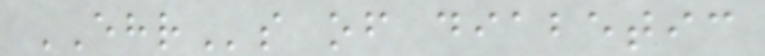EHRs of diabetic
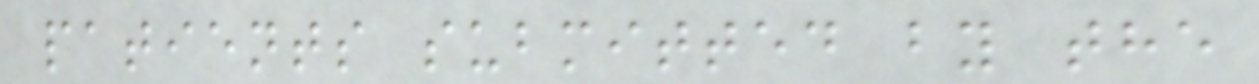patients submitted by the
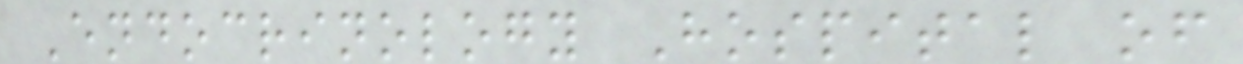Endocrinology Hospital of
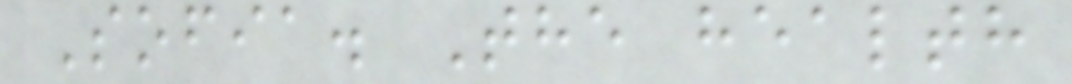Sofia. The health
